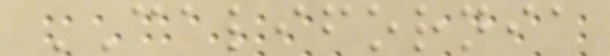CALIFORNIA
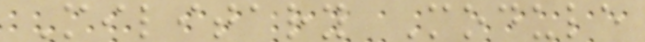Military Module
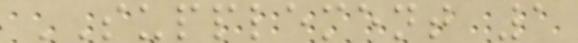SUPPLEMENT 1
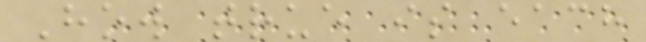How true is each
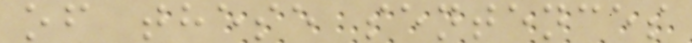of these sentences
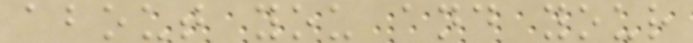about you and your
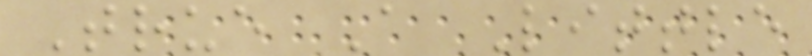True A Little
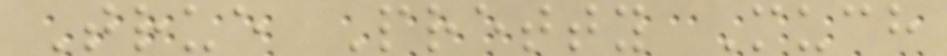True Pretty Much
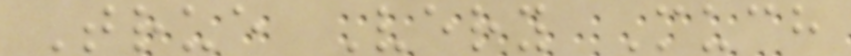True Very Much
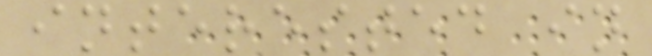interested in
